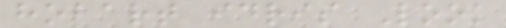hobart idris Look
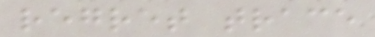regret trace
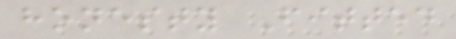honesty Fitted
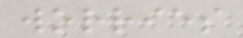worries
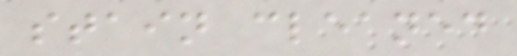stain cleaned
